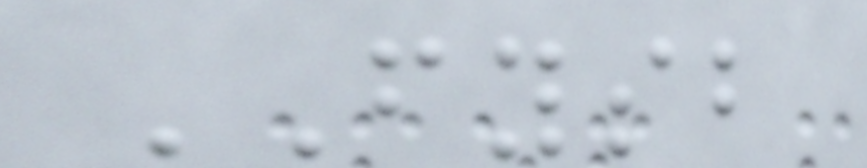FYSB
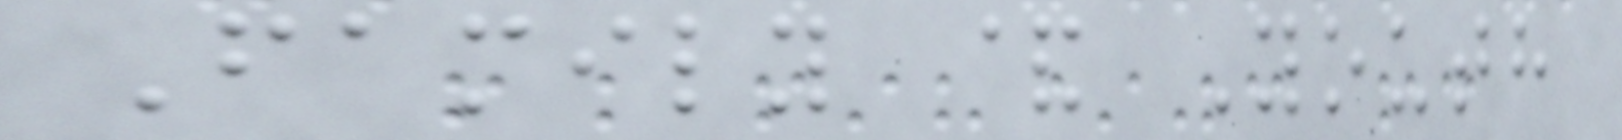Family & Youth
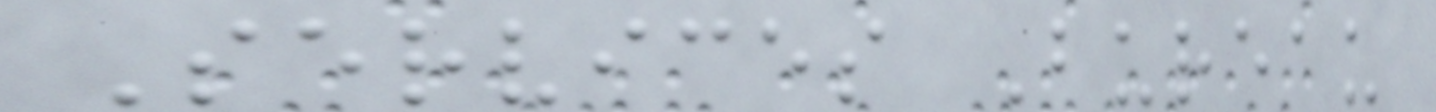Services Bureau
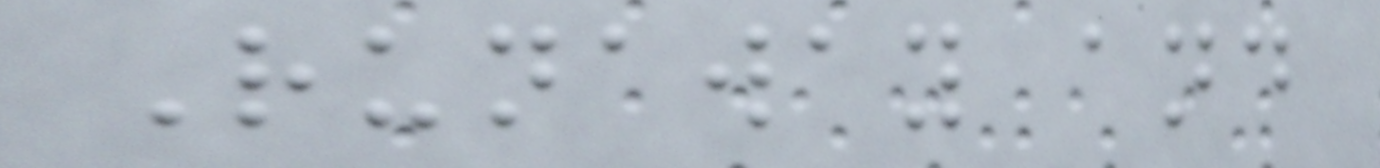Runaway and
